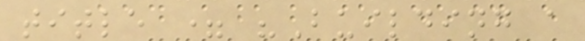title = "Building a
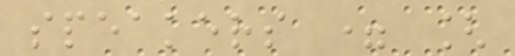speakers = [
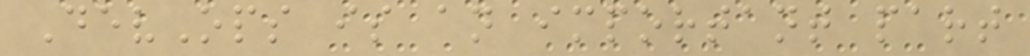DevOps is an important part
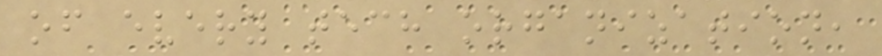of every tech organization,
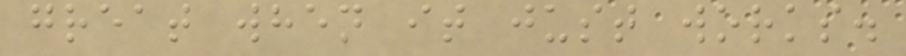great when it just works.
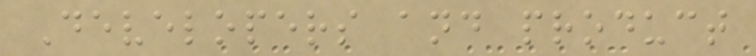Developers and product
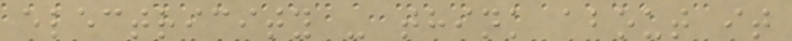electricity - think about it
